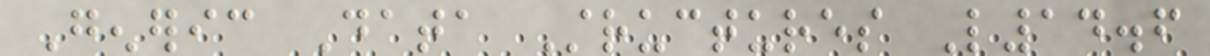Generic Data Structures L14.6
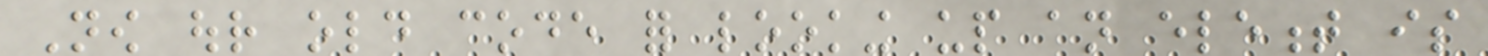Now our old code for looking up an element is
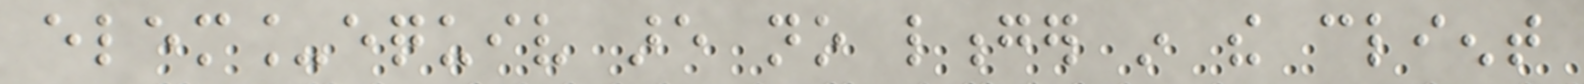elem_equiv are no longer in the client
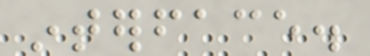interface.
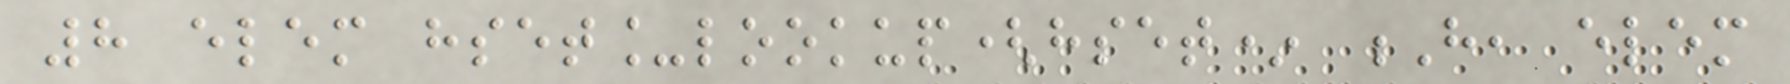8 elem hset_lookup(hset* H, elem
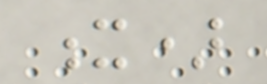x)
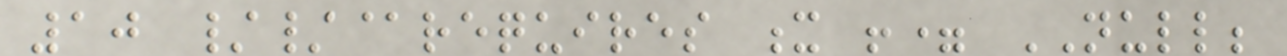10 //@requires x != NULL;
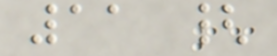11 {
